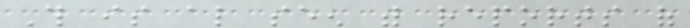This is also seen with reports of
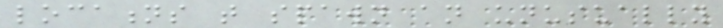locations that spawn an unusually
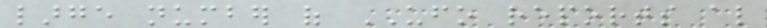large number of UFO reports also
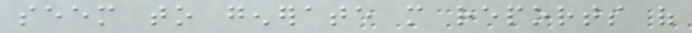seem to generate more reports of
